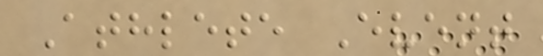Athlete Event
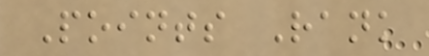Points Rank
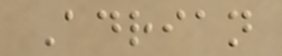Adrian
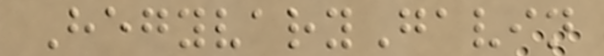HegyvaryGavin
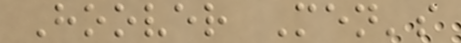Hoover Men's
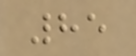85
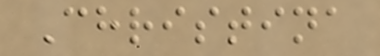Christina
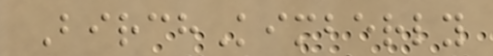BirchKimberly
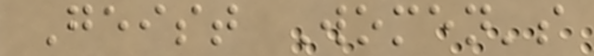Geist Women's
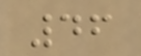46
